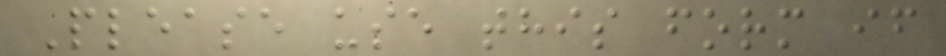Please use this form if
